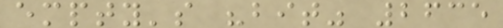empty's "bit" 2635
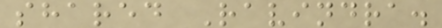shared Ravindra.
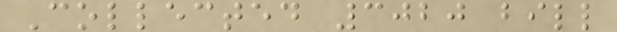Collected 3020 bill
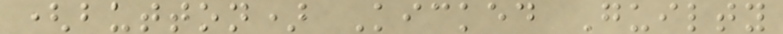(button) Kicked Guilty
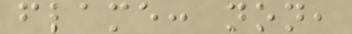flame: non,
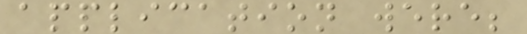application were;
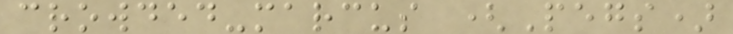crowded-marcus (Pegs)
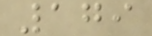179
